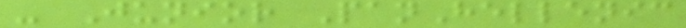- Junior PanHellenic
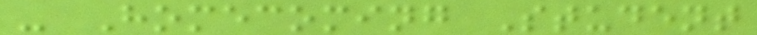- Homecoming Student
